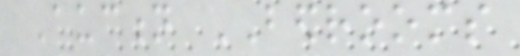Auction BEDROOMS
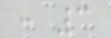: 3
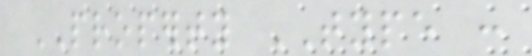PROPERTY TYPE :
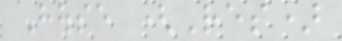House (Res)
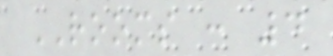ROOMS : 4
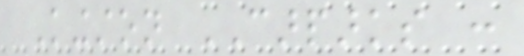Kingston CARPARKS :
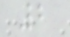2
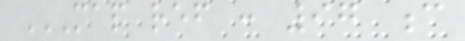MAP REF : 97 C
